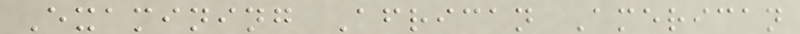Examining African American
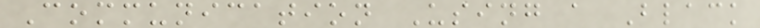Communication Using a Black
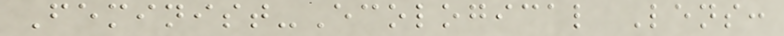Feminist-Ecological Lens:
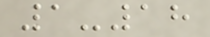1-18
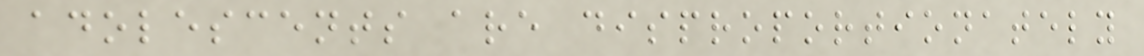adolescents are disproportionately
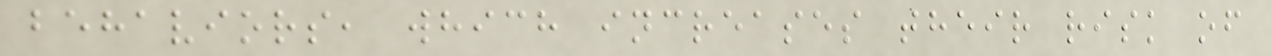behaviors, which increases their risk of
